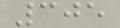305
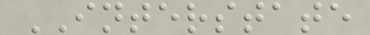INTERSTATE
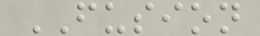FUSION
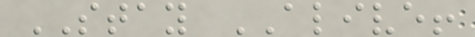STAY ALIVE!
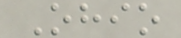Ohio
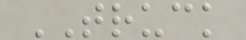TRUCK
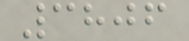3806
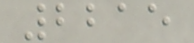2215
